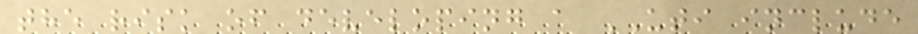the risk of developing a UTI include
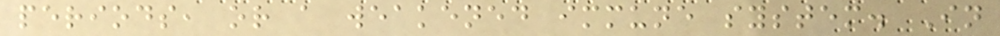periods, or a weakened immune system. In
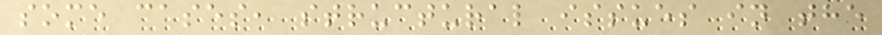some cases, structural issues in the
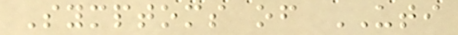Symptoms of UTI
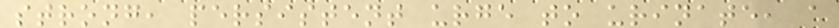strong, persistent urge to urinate, a
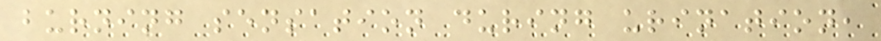burning sensation during urination,
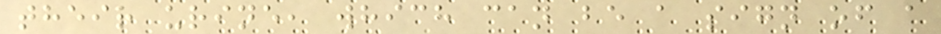their urine, which can be a sign of a
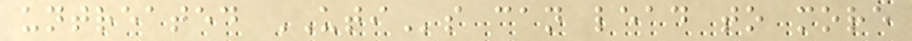untreated UTIs can lead to more
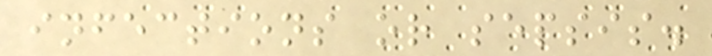infections or sepsis.
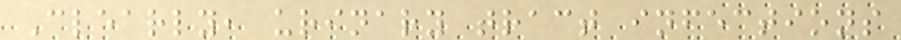Clearly, urinary tract infections
